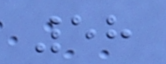58
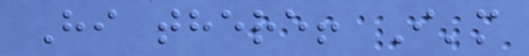Hi there! I'm
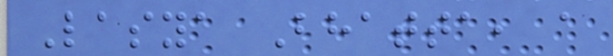Lasya Bhatta, a
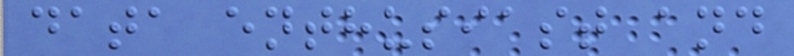data enthusiast and
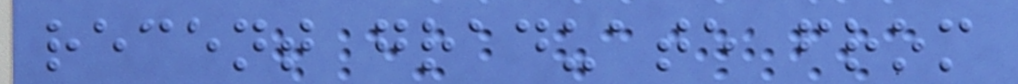recent graduate from
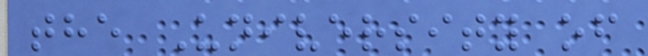the University of
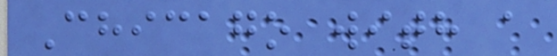Chicago with a
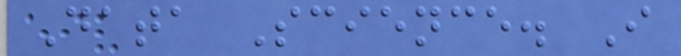Data Science. I
